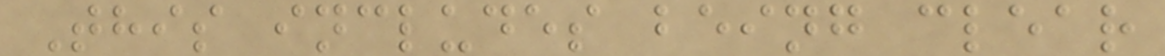This includes being clear
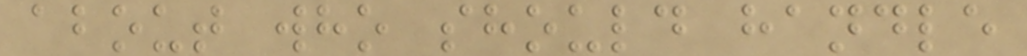about who should handle
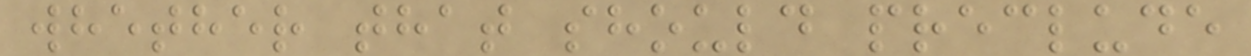whether that should preclude
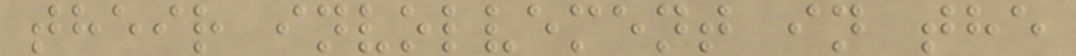their involvement in the
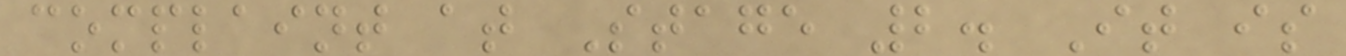complaint at Stage 2. It is
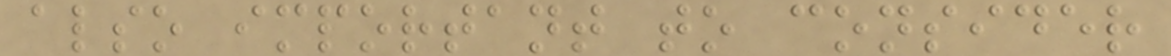also important to consider
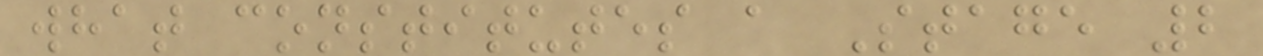what constitutes a Stage 2
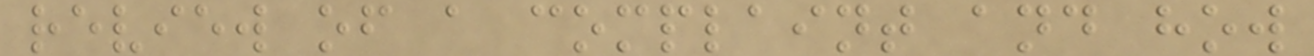review of a complaint and how
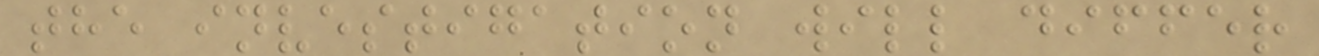the investigation will differ
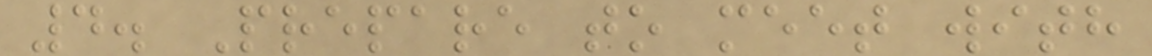4. Prepare to meet with
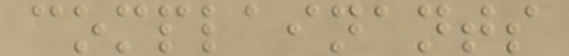complainants
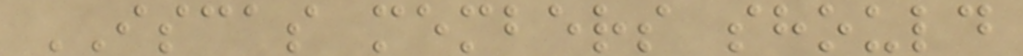ISCAS members should
